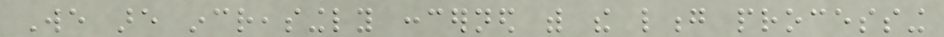We are increasingly concerned with the long processing
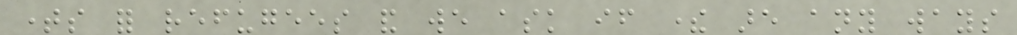times for refugees and we ask if there are any ways
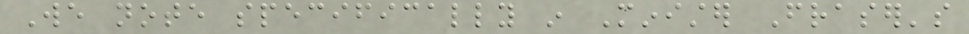We note specifically in Minister Fraser's
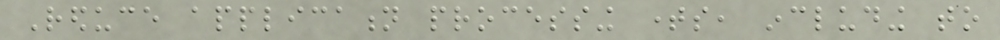Reduce application processing times, including to
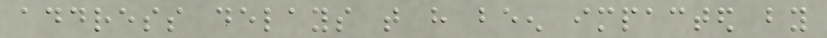address delays that have been impacted by
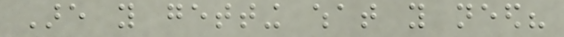Are you getting what you need?
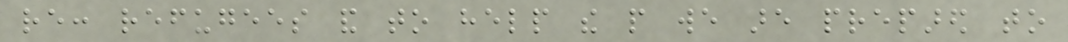re: refugees and to help the people we are prepared to
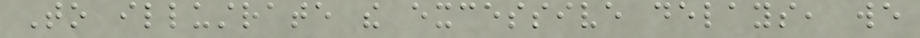To illustrate the excessive delays, we
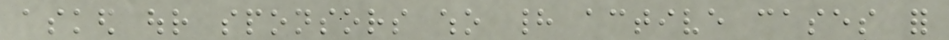asked our sponsors who had active cases for
